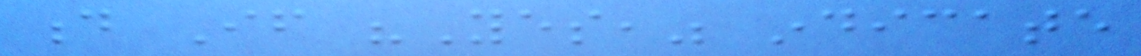d If "Yes," indicate
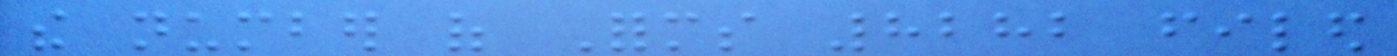the number of Forms 8282 filed
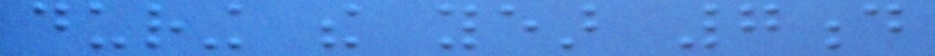during the year 7d
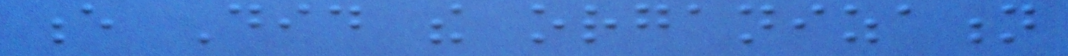e Did the organization
